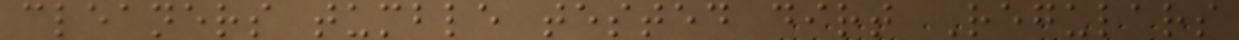cleaners tumble tested dirt Regulars
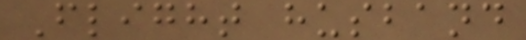Flight husband
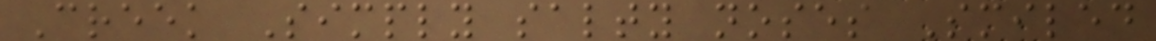Creek Simply salty noses Smiled
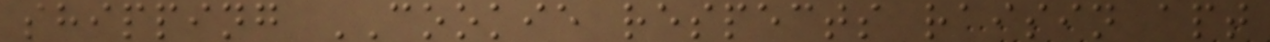shipping COOKIE respects raisin apt
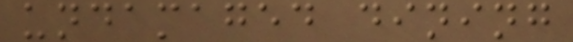undamaged dining
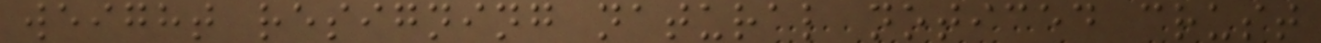weight resigning natural noticed crust
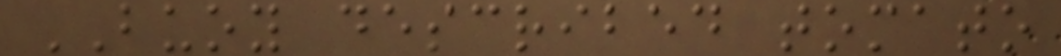BUOY described tomato
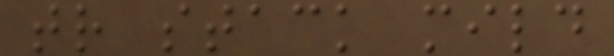tr stack mild
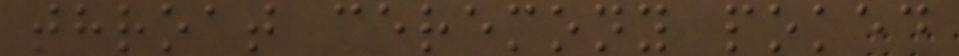throat ceremony poked
